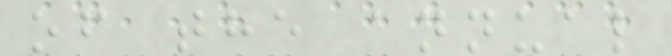of the annual
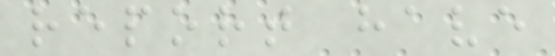report have
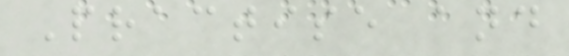Practise and
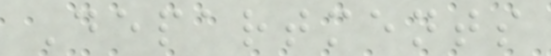Departments
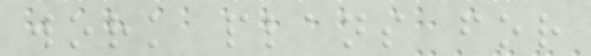work plans for
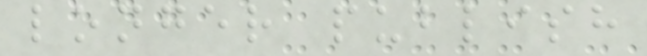longer publish
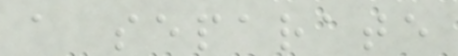a separate
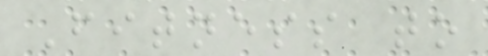Fitness to
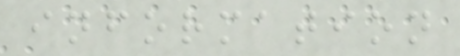information
